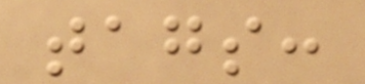tags:
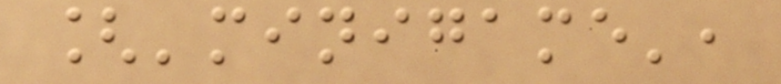['minigame',
